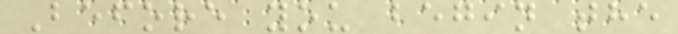Before you begin the
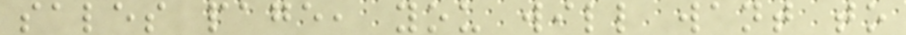sales page, you will want to
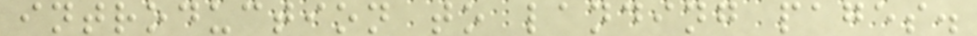introduction to landing pages.
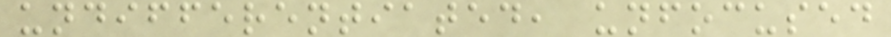undifferentiated, unfocused
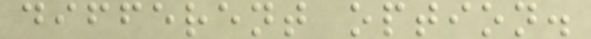different option.
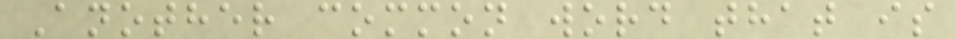Another common word that is
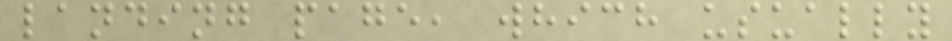landing page, which usually
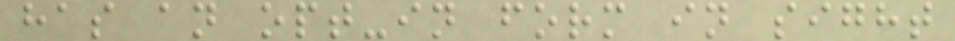has an opt-in form in sight
